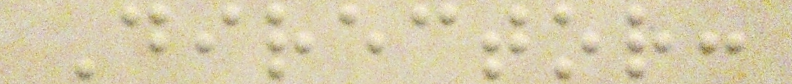Director:
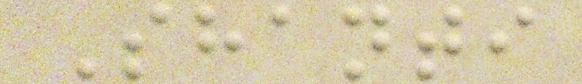Shanti
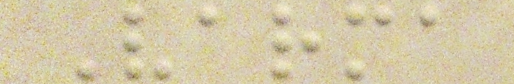Varma
